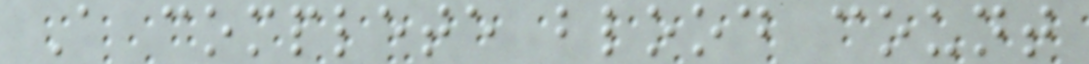A complete blood count
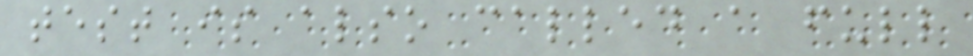test is also called a full
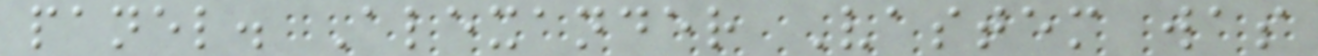panel. Alexander Vastem was
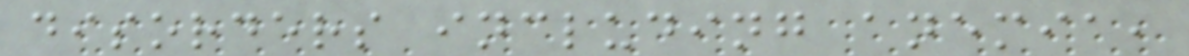disorders including anemia,
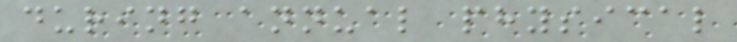during annual physical
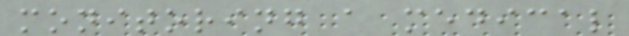monitoring a medical
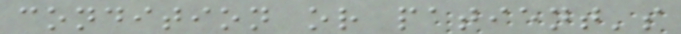condition or patient's
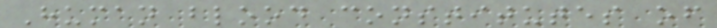Human blood constitutes of
